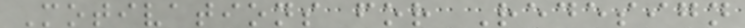Motivations for Redesign
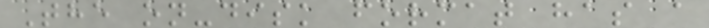The on-disk format has a
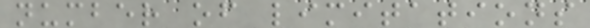number of limitations
